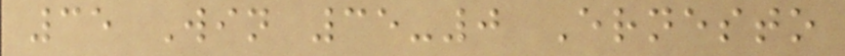35 Win 35-0 Ernesto
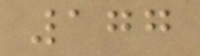177
